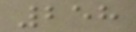258
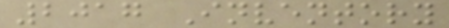2017 Inventory
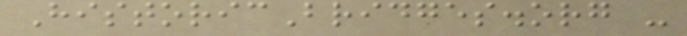HistoricBridges.org -
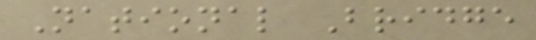National Bridge
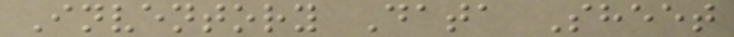Inventory Data Sheet
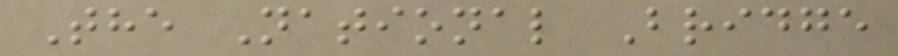The National Bridge
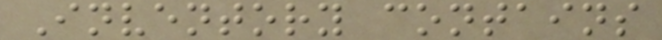Inventory contains
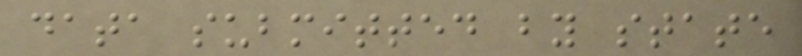data submitted by state
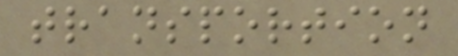transportion
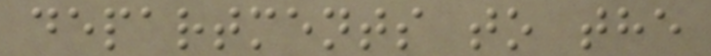departments to the
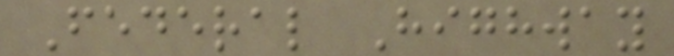Federal Highway
